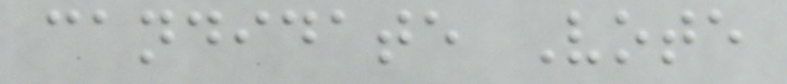candidate Vote
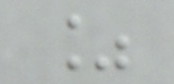%
